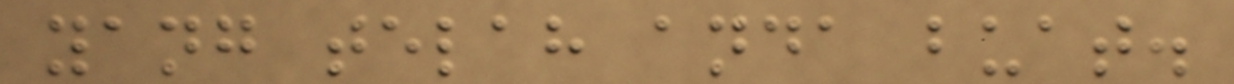yang telah anda buat.
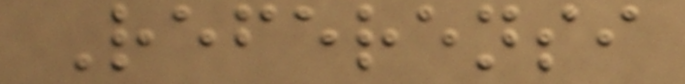Referensi
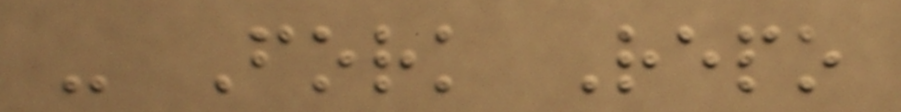- Fork Repo
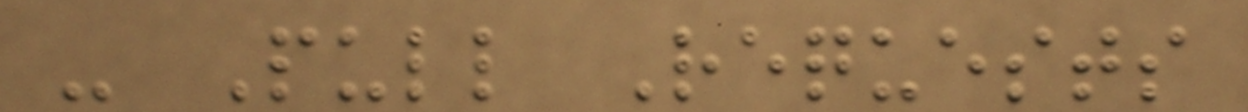- Pull Requests
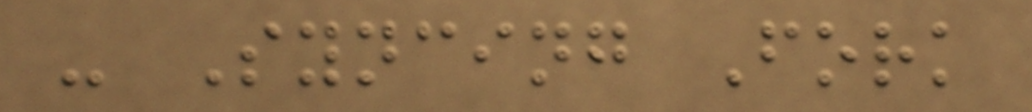- Syncing Fork
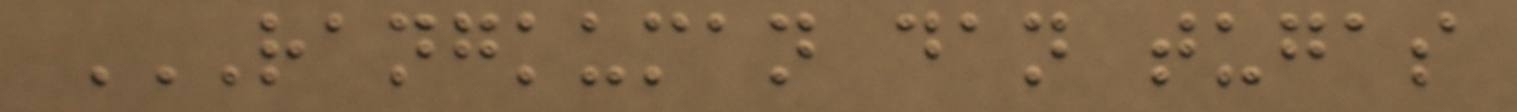RANGKUMAN DAN TUGAS
